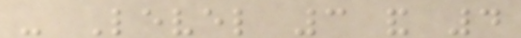- Level 3 and 4
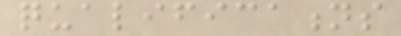qualifications
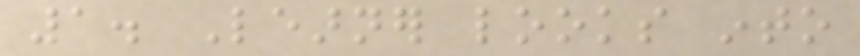1. Learner looks into
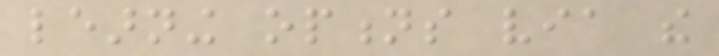learning options via the
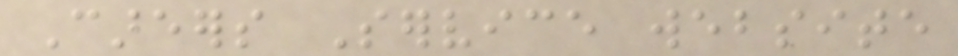Careers Service website
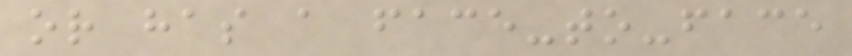or has a face-to-face
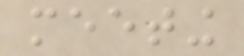meeting
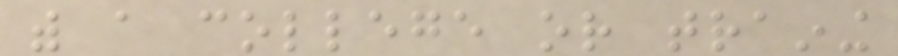with a college or training
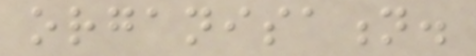organisation.
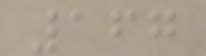167
